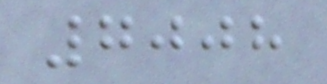7008
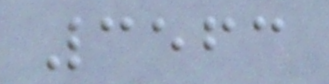3563
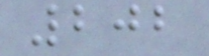202
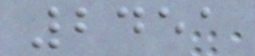2451
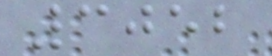3052
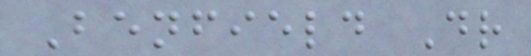Benfield Dr
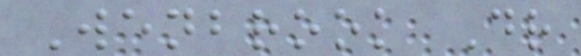Wenbrook Dr
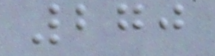270
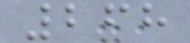268
